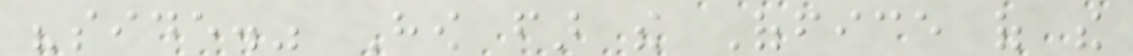"side." How far the Office of the
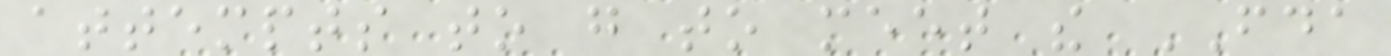attempts to go to meet the FDA
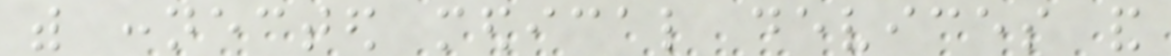with connected medical devices and
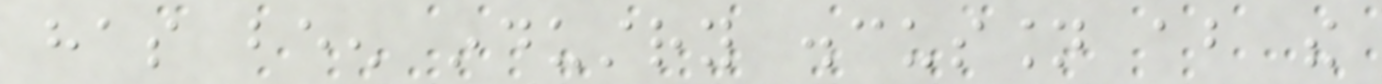has been industry discussion about the
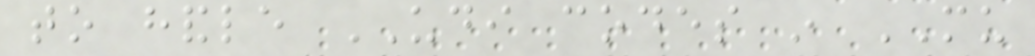to handle UDI codes in MU
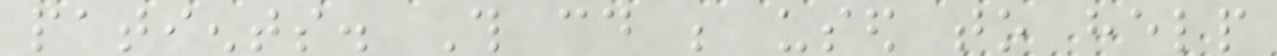patients. This could be used to help
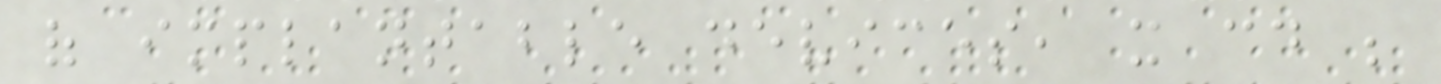of implantable devices, it could be
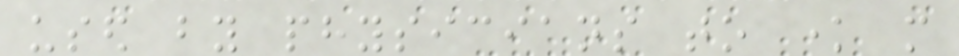used by physicians to know more
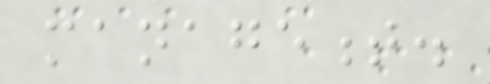management.
